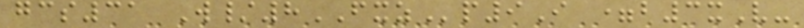gcs31 W/8FXZp9I =b3xV-
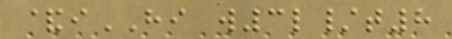&iHI w3l/t8
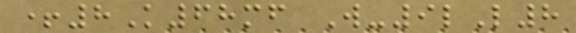+8K68mf W-9lL8
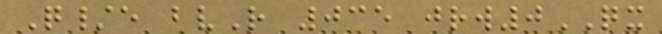Q/e bvR 035 jrw0QX
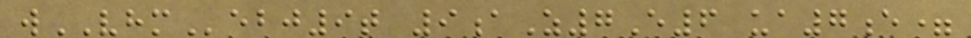wVHMebj9t 9aZ7E6 ua7e=
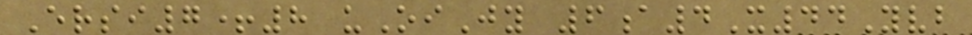Ersi7+8 uOiJy 6a4X44Yvb
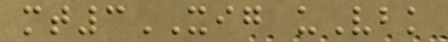mt3XIG uVbk
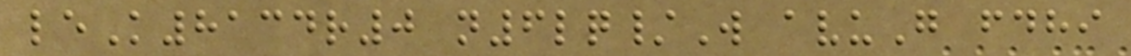leK8134r0 n6lq/W avuG fdhi
